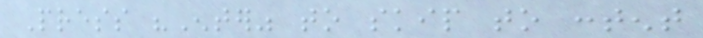Press "Enter" to skip to content
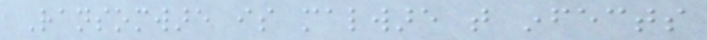Ransomware is malware that infects
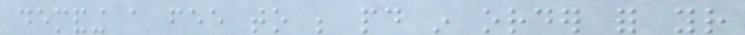demanding a fee to be paid in order for your
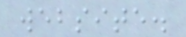website.
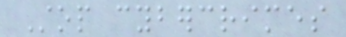Stop cybercrimes
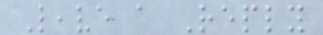Leave a Reply
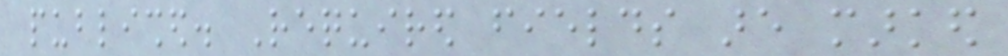published. Required fields are marked
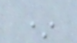*
